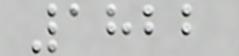1822
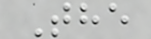The
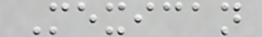Mexican
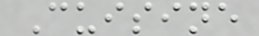Cuisine
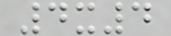4x4
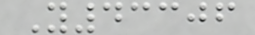Y43306
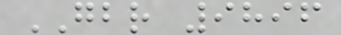GBR 9896
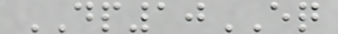DP10EQ
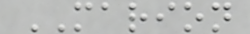MARION
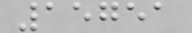15751
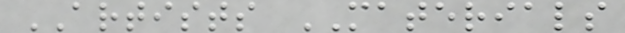ARTISTS MATERIALS
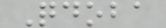Qdoba
